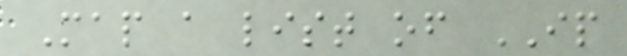Map a list of IP
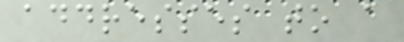addresses to a
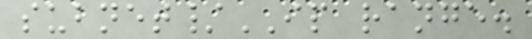subnet/IP range.
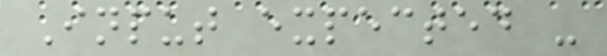Input expected -
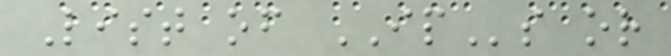List of IPs or
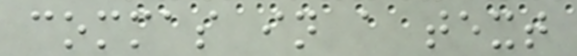commas in a text
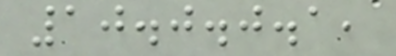10.0.0.1,
